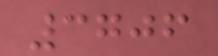3706
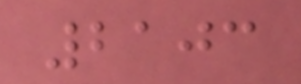2103
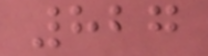827
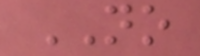NO
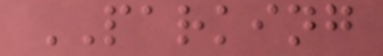PARKING
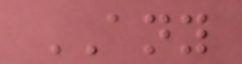ANY
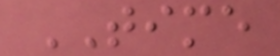TIME
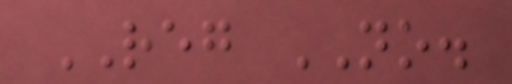REG NO.
